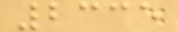2335
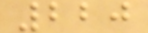220
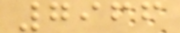7966
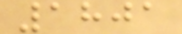1801
